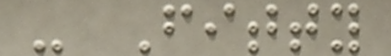- Fitty
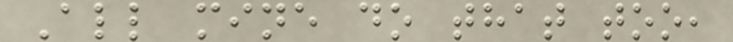All mine do that too,
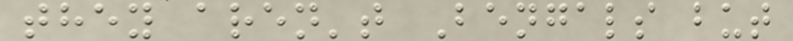they aren't Bengals but
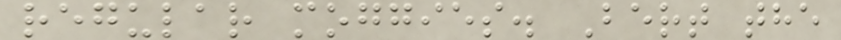regular moggies. Bert the
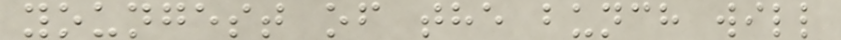youngest of the bunch will
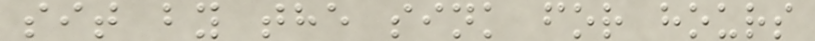sit by the sink for hours
